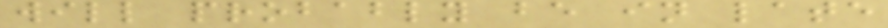will probably be in late
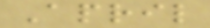April
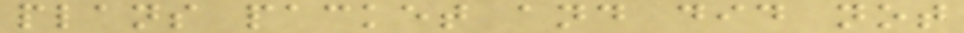plans packet and did not
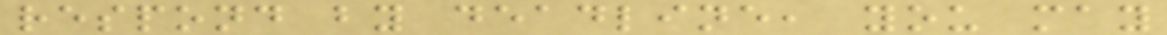respond by deadline, you may
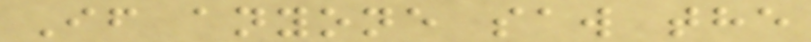If anyone saw the
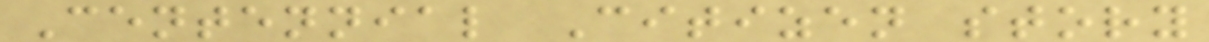Centennial Citizen story
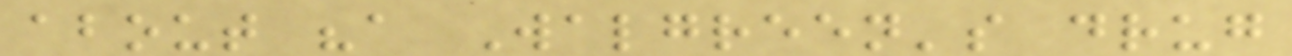about "a Walgreen's drug
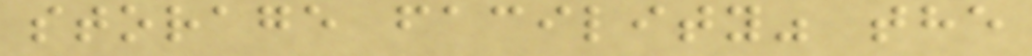storage facility" the
